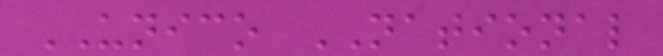UNICO NATIONAL
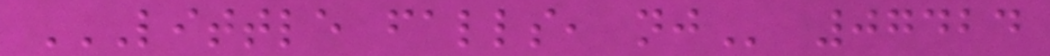LITTLE FALLS, NJ 07424
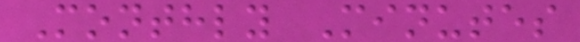Monthly Minutes
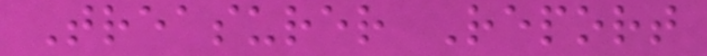Treasurer Report
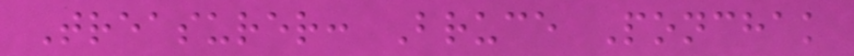Treasurer: Bruce Ponchak
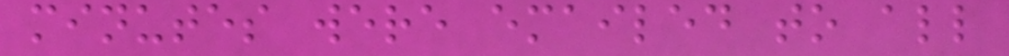minutes were emailed to all
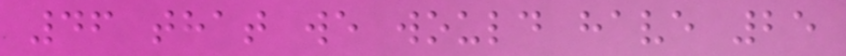46 that we would have 25
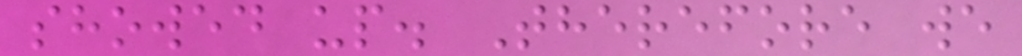showed up. Therefore we
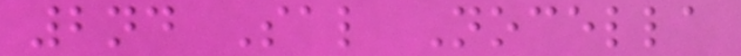2nd Sal Nocella
